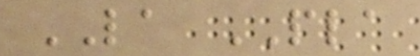LA PLA
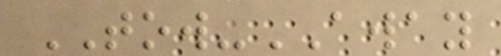TOW-AWAY
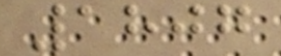1807
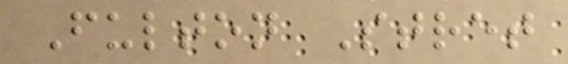Fulton Stret
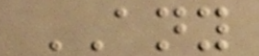ANY
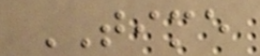TIME
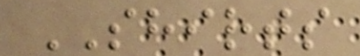SHIRTS
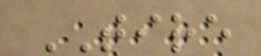TIRE
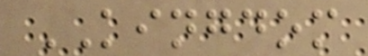KINGDOM
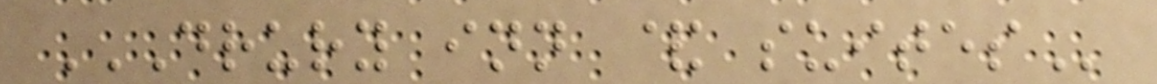DRURY INN & SUITES
